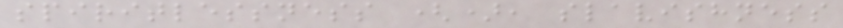spiritlessness (), slavishness
